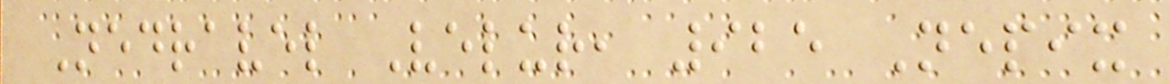Nedravel Velur, 925 Nepix
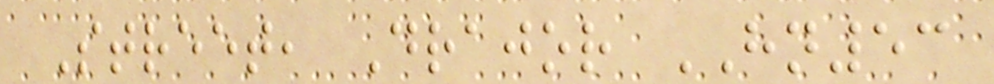Street, Drajor HN53
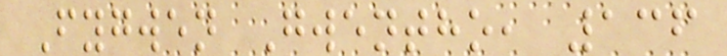Fygwen Gwentho, 136
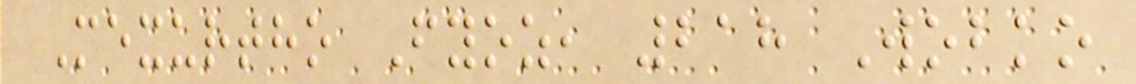Mexurtho Fyoz, 218 Wobko
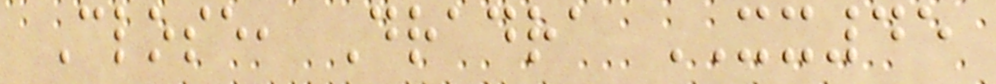Close, Dradra XX45
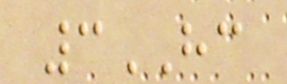3HC
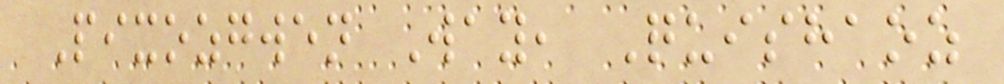Pixozgwen Way, Quishaoz
